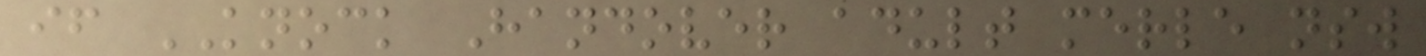if KNOCK Handover adult merle nsw
